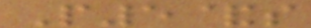P5&s
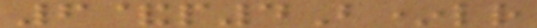6&p4B*lr
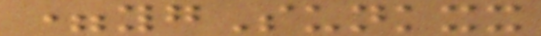=ygSunkxx
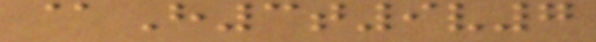@H3t9v7
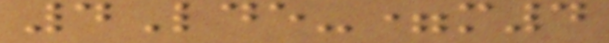4Lde-=m4
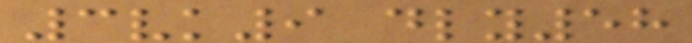3vk9 dly58
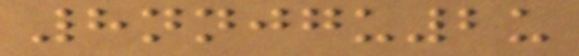8nnjgu2u
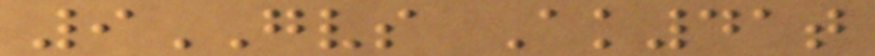9GVS Ak41t
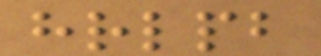hrlpb
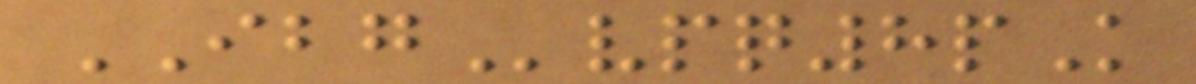IBGvpq8pK
